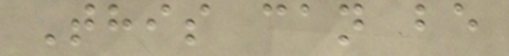This can be
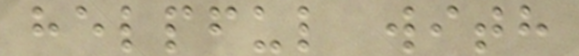helpful with
